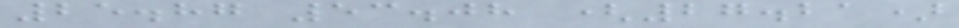25.87 53.08 (27.21)
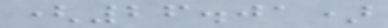(26.01)
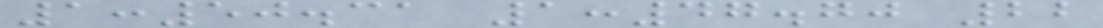1:50.31 1:47.70 22
